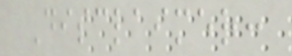Disclaimer:
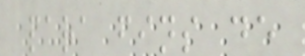para fins de
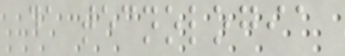da tecnologia
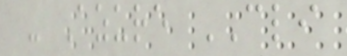- Azure CLI
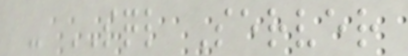- SQL Server
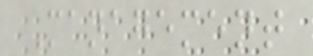Management
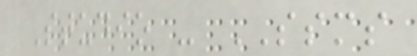Studio - SSMS
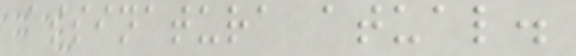assinatura atual.
